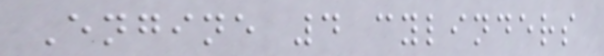Engine 4 cylinders
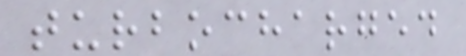turbocharged
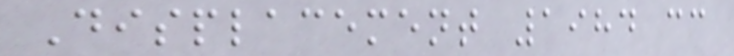Displacement 1984 cc
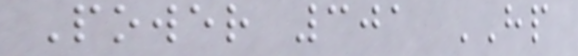Power 301 HP
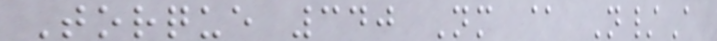Torque 340 Nm @ N/A
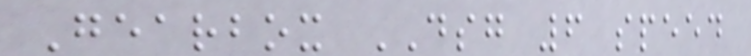Gearbox DSG 6 speed
